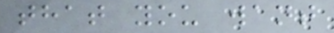that you want
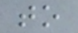to
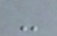-
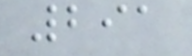291
